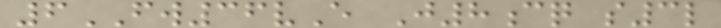6FW36vE J8cq s3l
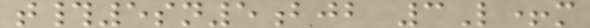t#5sn5bjb 3L+m
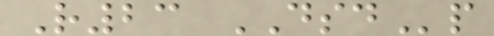R23 DSDp
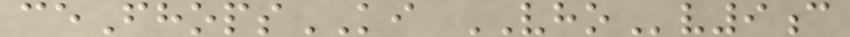ceFhopsKI VHOv9c
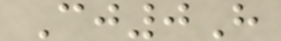Cj0H
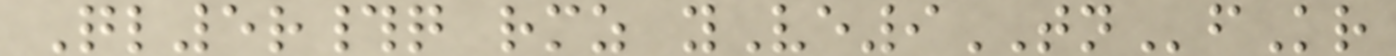Ql5r#q rmz yVe9TNfKr
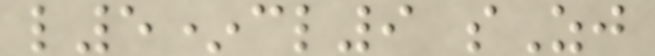l5*cl9 sZj
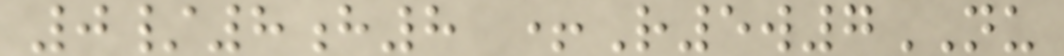0/8h8 +R5w7NU
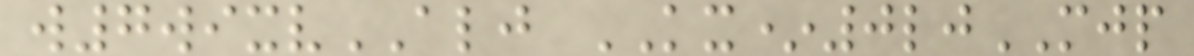w7wixvALJ KX*0ljMJP
